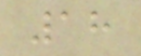18
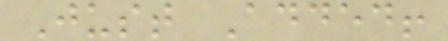Just Added!
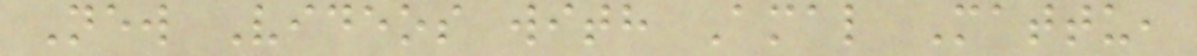New Videos with Amal Mattu,
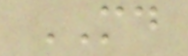MD
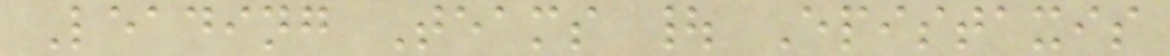Leading Teams | Epistaxis
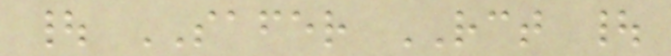| SAFER RCT |
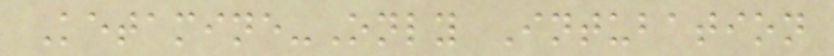Ketamine-Only Intubation
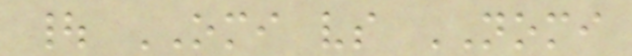| OMI vs NOMI
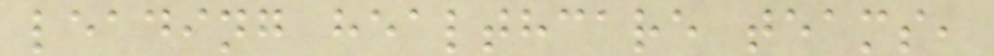leading healthcare teams,
